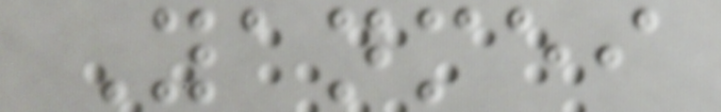Yanmei
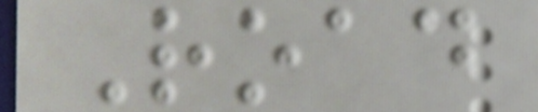Road
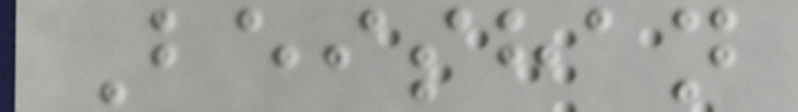Beishan
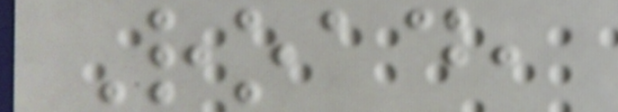Road,
